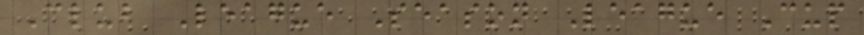Club League Season League Cup
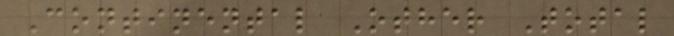Continental Other Total
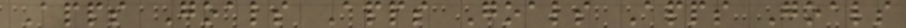Apps Goals Apps Goals Apps Goals
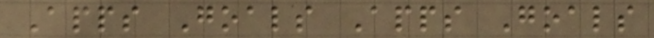Apps Goals Apps Goals
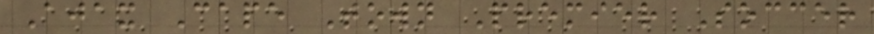Ajax Cape Town Premier Soccer
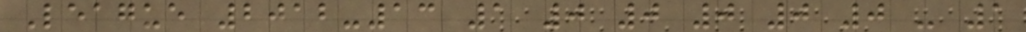League 2012-13 1 0 0 0 0 0 - 1
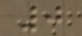0
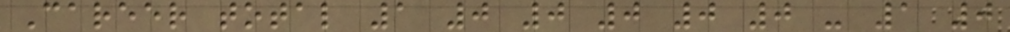Career total 1 0 0 0 0 0 - 1 0
